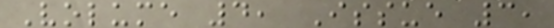Volume 4, Issue 3,
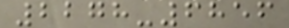2278-6856
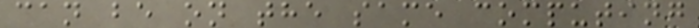can be on the same computing
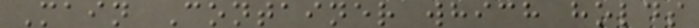Main Container which holds
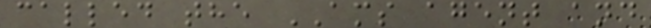called the AMS agent and
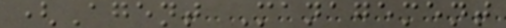(Agent Management
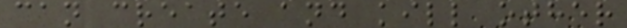can create and kill other
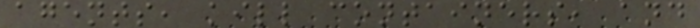agents, kill containers, and
